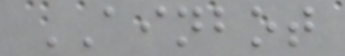AINBOT
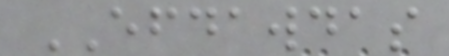EFDAWDAS
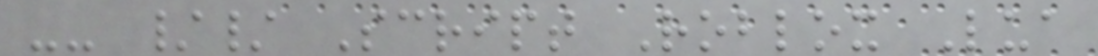-- // Script Roblox Lua
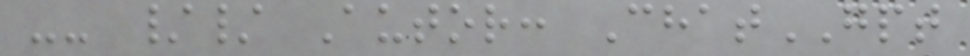-- // Autor: ChatGPT
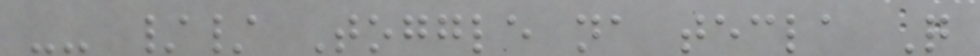-- // Toggle na tecla Q
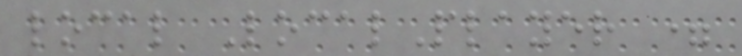local LocalPlayer =
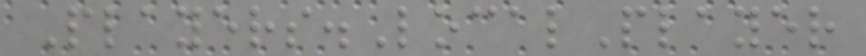Players.LocalPlayer
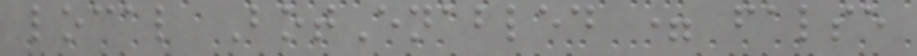local BotEnabled = false
